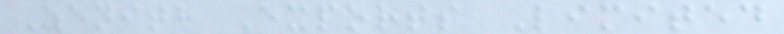Zenith Exports Limited
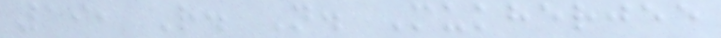19, R. N. Mukherjee
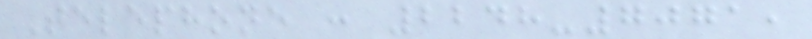Telephone : 2248-7071,
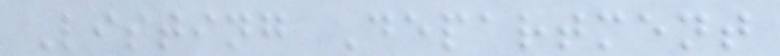Listing Department
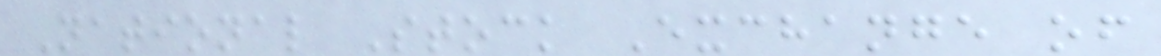National Stock Exchange of
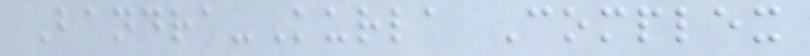Bandra-Kurla Complex
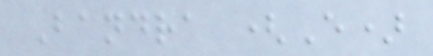Bandra (E)
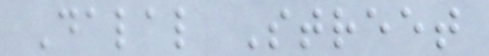Dalal Street
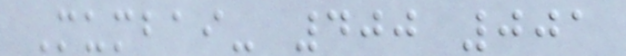Mumbai- 400 001
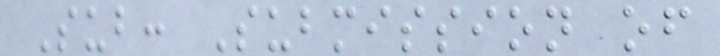Sub: Submission of
